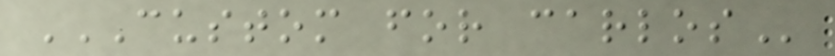CUSTOM FOR CARLOS
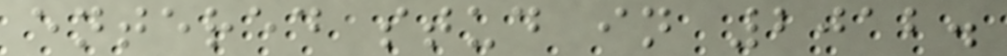entered stud in 2012.
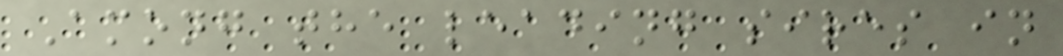Among the leading sires in
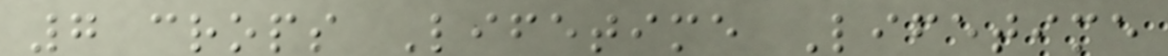7 crops Lifetime Lifetime
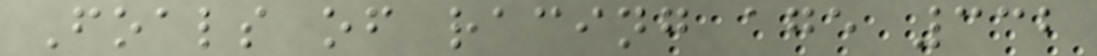Foals of racing age 332
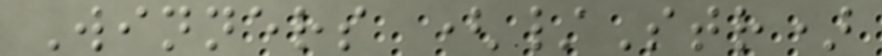Winners (/Str)
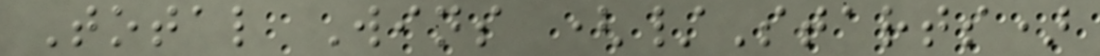Total Wins (/Starts)
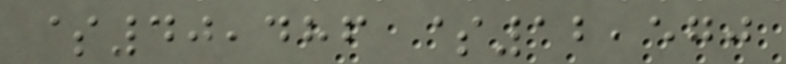$40,486 $12,570
